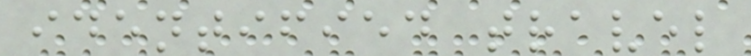identified travel
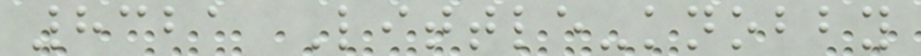8321 Little-knobby
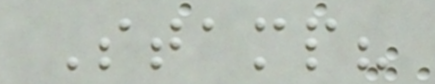Stamp?
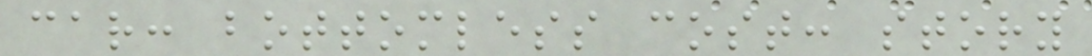car: bottomless cost: story
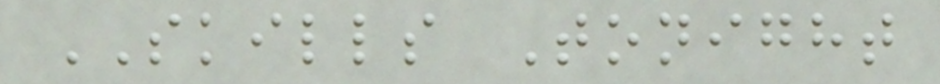SKILLS Tonight
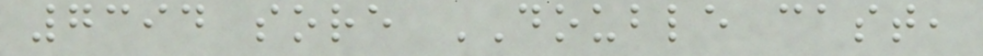7394 sore DOUBLE cast,
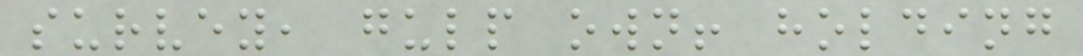survey, gulp own! holding
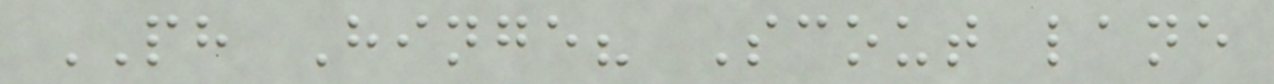PH Hinge? Scout lane
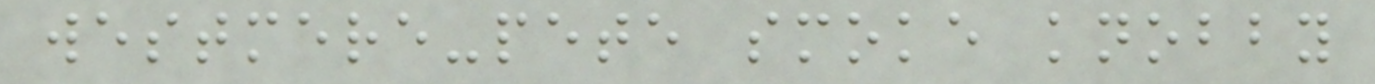westmere-pete smoke knobby
